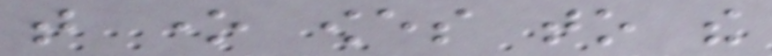that one owes to the
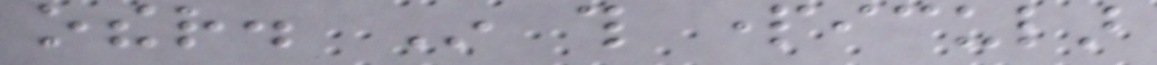other. In this particular
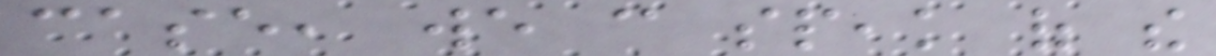case, we can speak of the
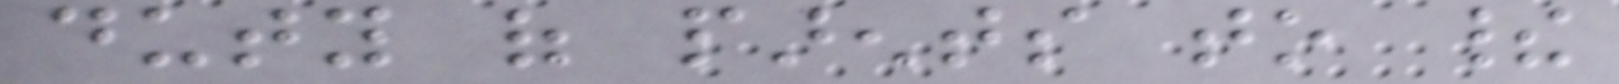duty of parents to their
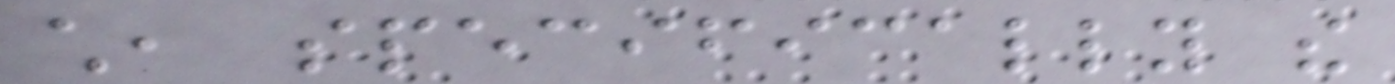child, specifically the
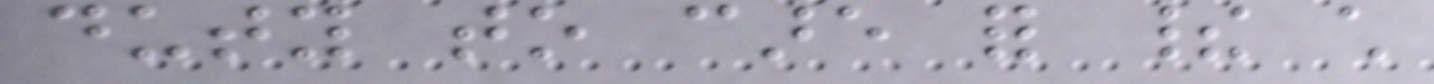duty to care for their child
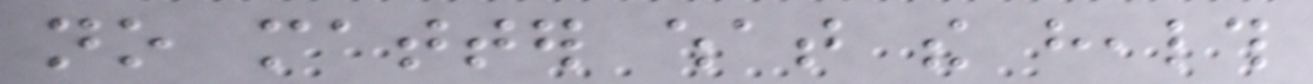no matter what the health
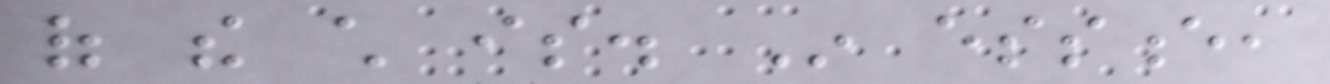of the child is. In essence,
